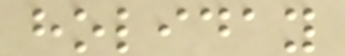holiday
